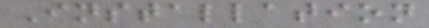Installation
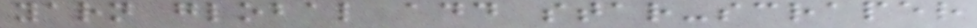yarn global add star-scraper
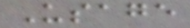Usage
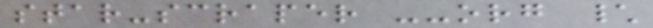star-scraper --org \
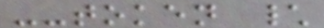--token \
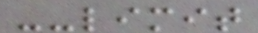--limit
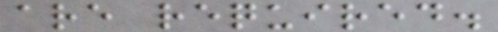are required.
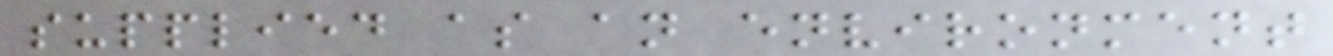supplied as an environment
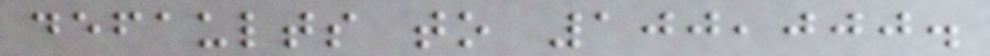defaults to 100,000.
